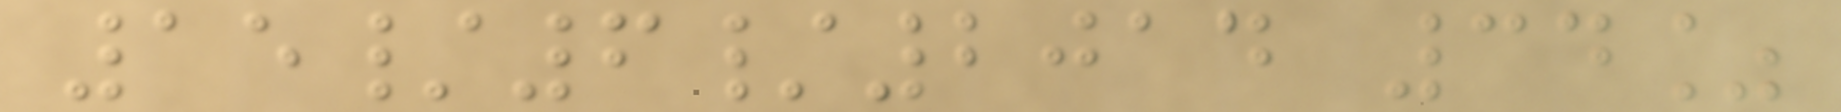15/6/2014 34%
